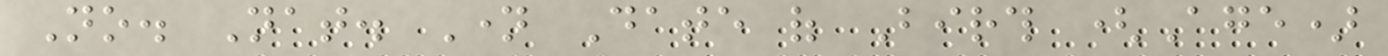No. Nat. Name Date of Birth (Age)
